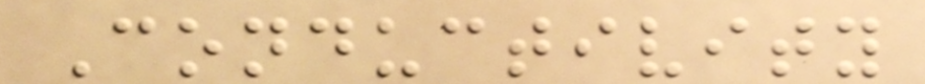Conductivity
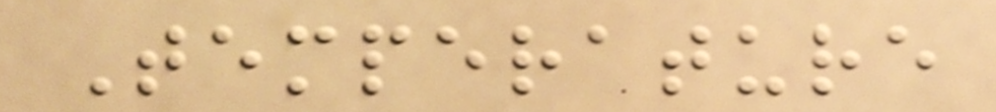Temperature
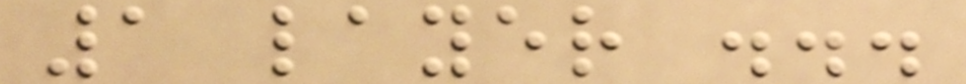1 layer ...
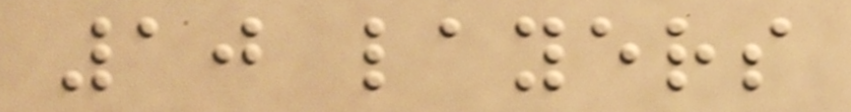10 layers
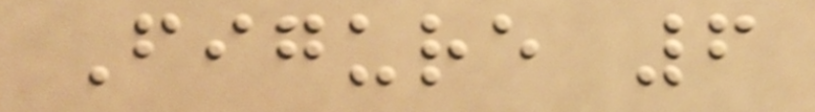Figure 6
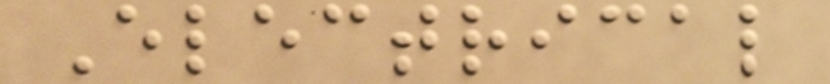Electrical
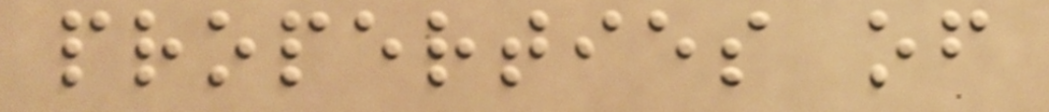properties of
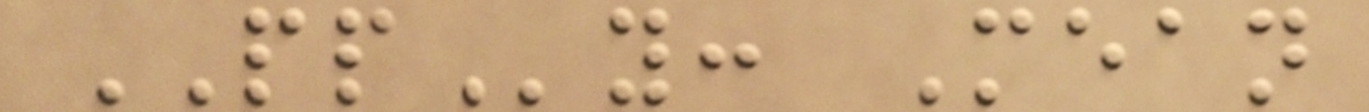PPy: Mean
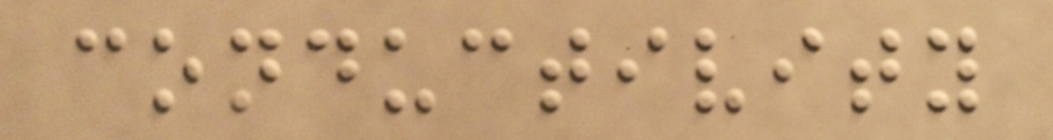conductivity
